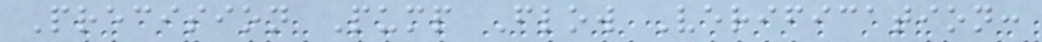Precision Pump Flow Verification:
